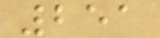251
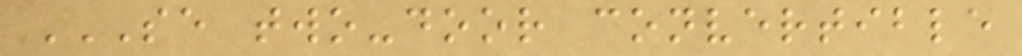SE TWO-DOOR CONVERTIBLE
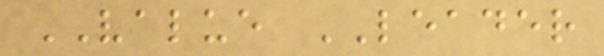VALUE LEADER
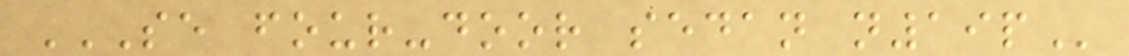SE FOUR-DOOR SEDAN N19P
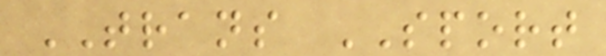TRANS SPORT
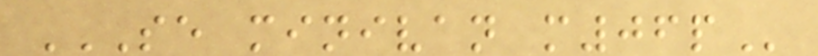SE MINIVAN M06P
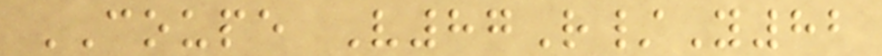COUPE V87R/Y82
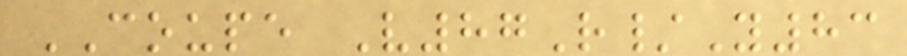COUPE V87R/Y83
